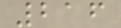216
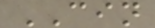CIN
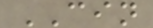CIN
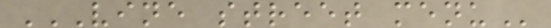VINE STREET MENU
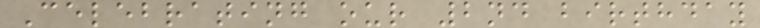Celebrating our 2nd birthday
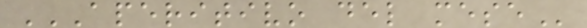APERITIVO DEL MESE
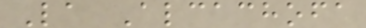La Alcachofa
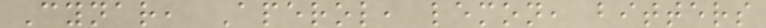Cynar, Aperol, lemon, bitters
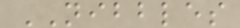NIBBLES
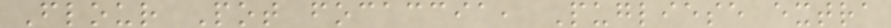Flour Pot focaccia, Pugliese extra
